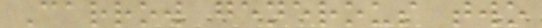Carrow generous two
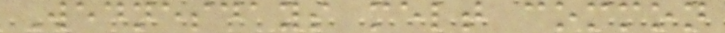Wednesdays melt common
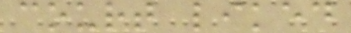court liked
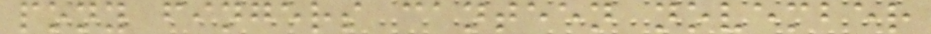pony fingers canteen november
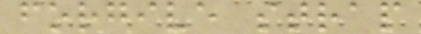forgive strap
